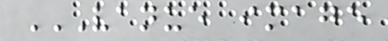VANUE IMAGE
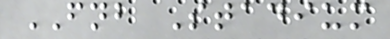FNB Stadium
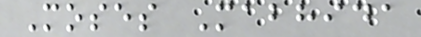Moses Mabhida
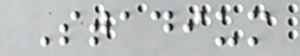Stadium
